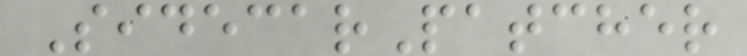SidecarPatcher
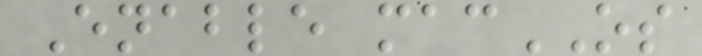Enable macOS
